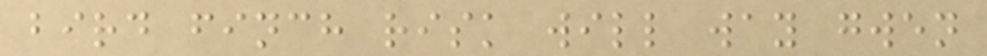bird finch risk will way gwen
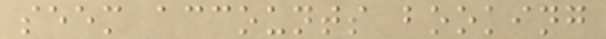seem accounts booking
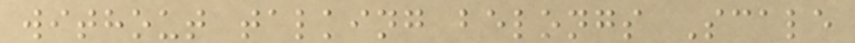without talking belongs Scale
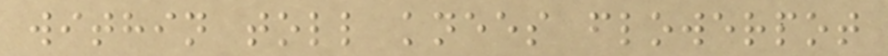within toll knees flowerpot
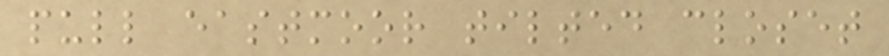pull eastmoor tilted closet
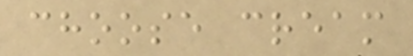choose cream
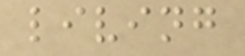living
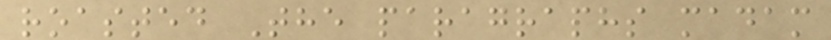roasted The paragraphs madam
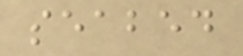seabed
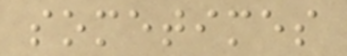sometimes
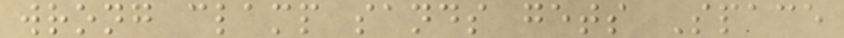wrong clamp sands gets Space
